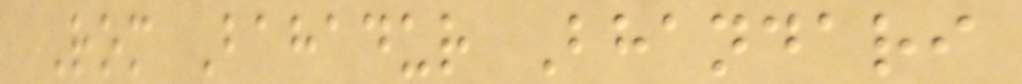Rom Bahadur Bhandari
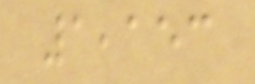1,153
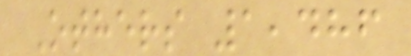Others 1,486
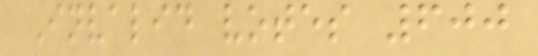Invalid votes 600
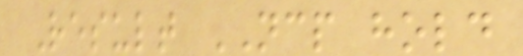Result NCP hold
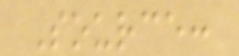Source:
